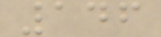146
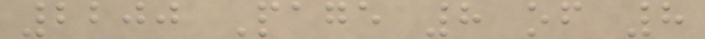2200 Page 8 of 8
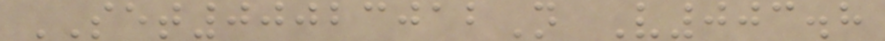SET00023012N V003.8
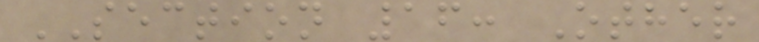SECTION 16: Other
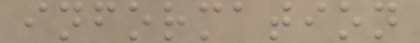information
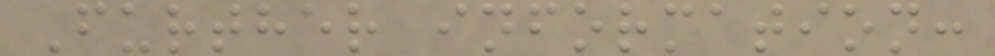Further information:
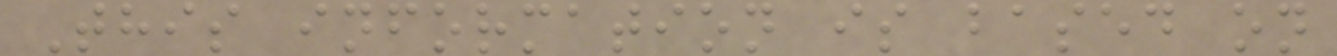This information is based on
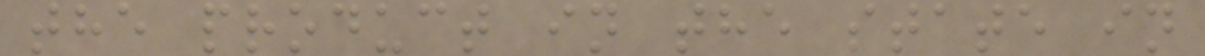the product in the state in
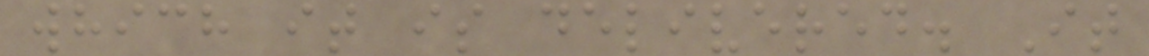which it is delivered. It
